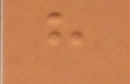have
